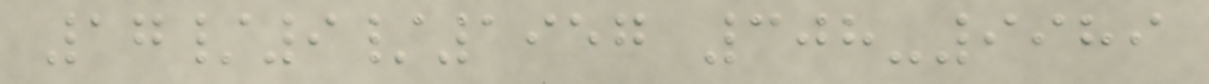17/9/1957 308-9989
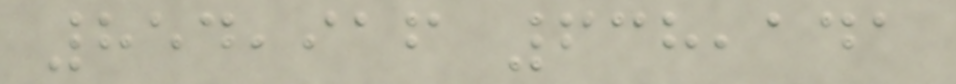854,916 638,141
